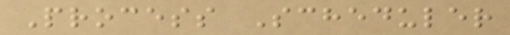Process Scheduler
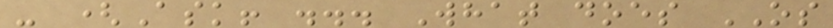- (Ask! ... What does OS
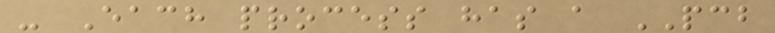- Each process has a PCB
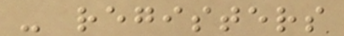- registers
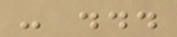- ...
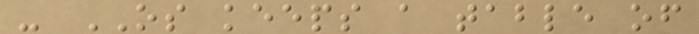- OS keeps a table of
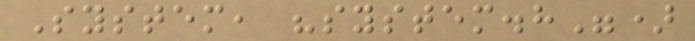System, "system.h")
